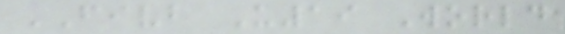FIVB U19 World
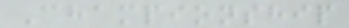Championship
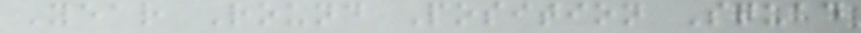Year Round Position Squad
